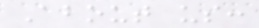About us:
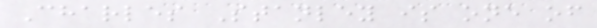Charles Stanley is one of
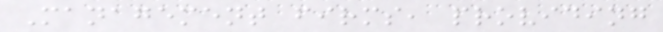Management firms, providing
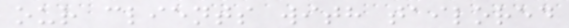our clients with tailored
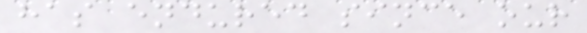has endured since our
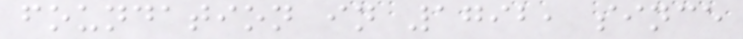foundation in 1792, since
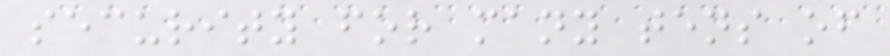security for many tens of
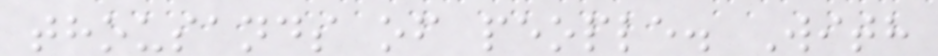thousands of people. With
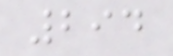294
